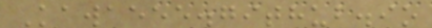Kawaeee.github.io
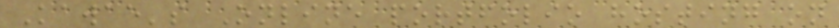Kawae's Online portfolio hosting on
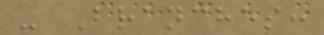- Branches:
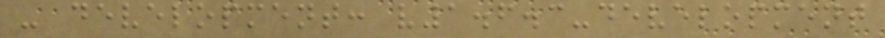- development: v1.6.3-development
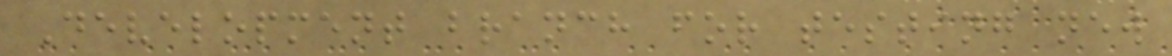Development branch for testing new
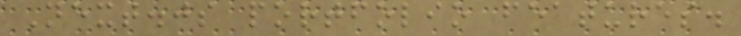Next.js portfolio features.
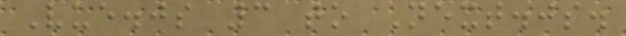Vue.js 3 to Next.js.
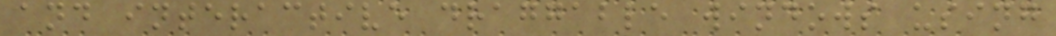and interactive draggable windows using
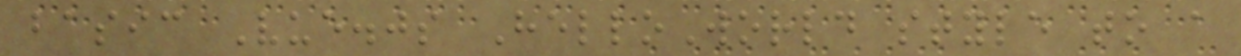basic Vue.js HelloWorld style to a
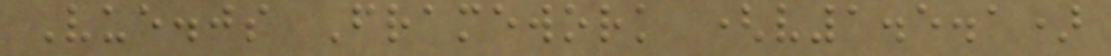Vue.js Framework (v1.5.1)
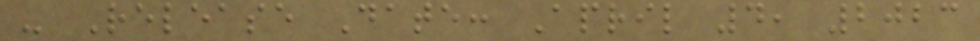- Release Date: April 4, 2023
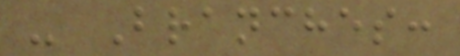- Branches:
